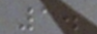1.
